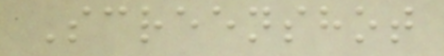Screenshot
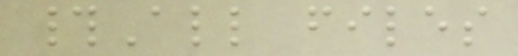#All files
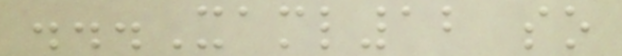...Xaml12 so
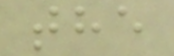the
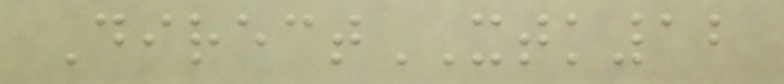DirectXTK12
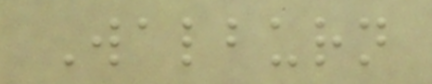Walburn
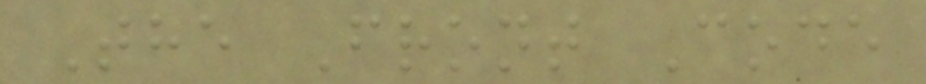The Front Code
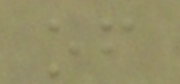of
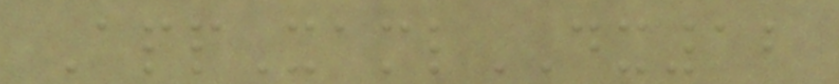AppXamlDX12
